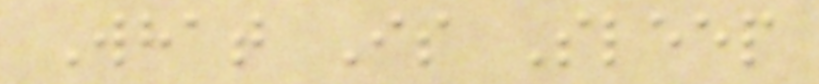What Is Sleep
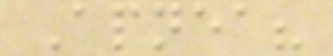Apnea?
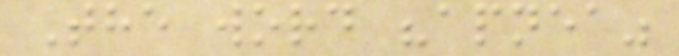The word "apnea"
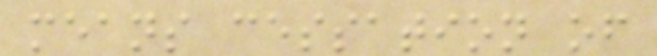means cessation of
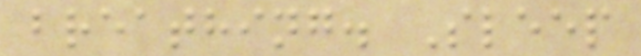breathing. Sleep
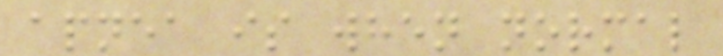apnea is when normal
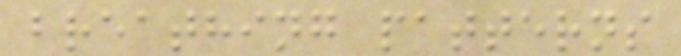breathing patterns
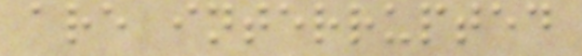are interrupted
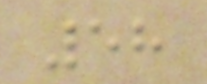58
